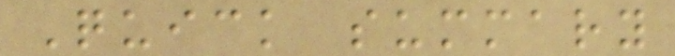Quick summary
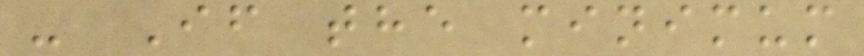- If the minimum
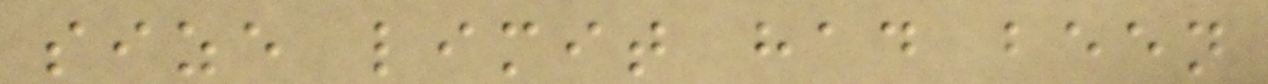size limit had been
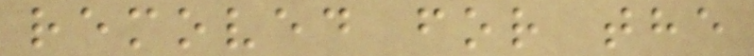removed for the
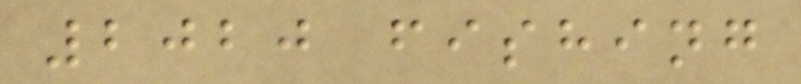2020 fishing
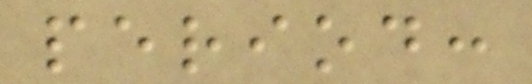period:
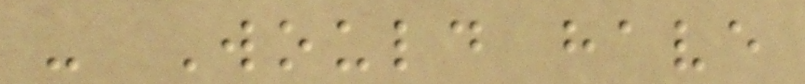- Would have
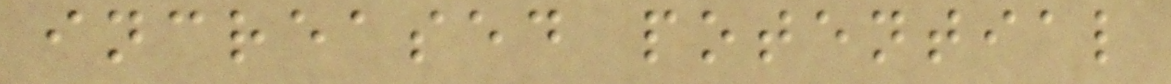increased potential
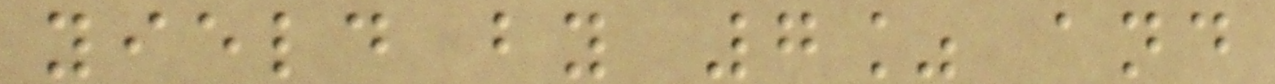yield by 7% and
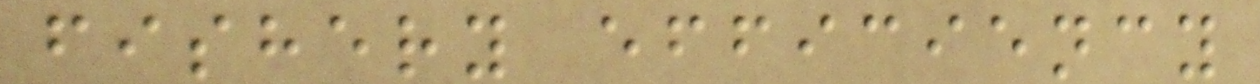fishery efficiency
